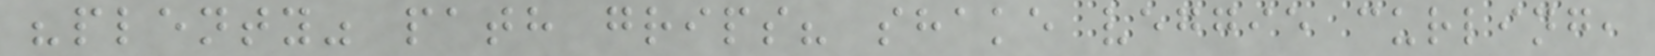"plenty" path grips? shake veggie curling,
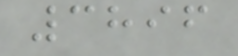3896
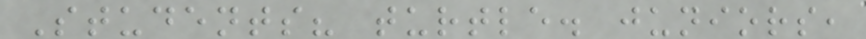Students? turtle. juniors,
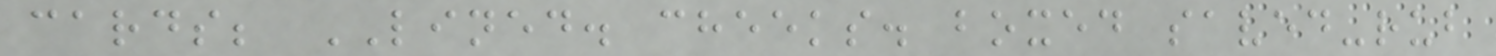cards; LINED. cheeks. boxed saved-rub
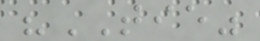"TIE"
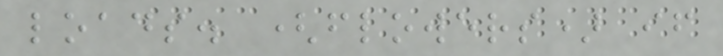loads. (flowers) if
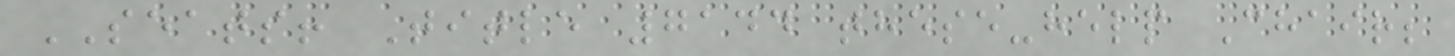SEATS! Title 7144 these-help Chair;
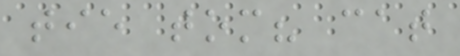tie tom? cat
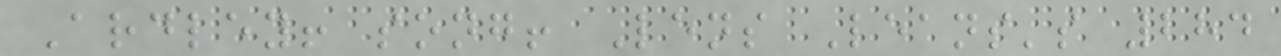Ardley! song! Lens Leans's 284
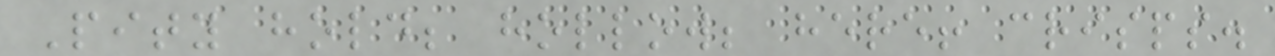Pity hold; hollow; here! crisps.
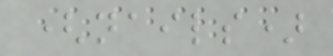(nails)
